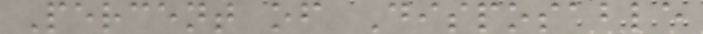Percent of Disposable
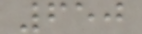650
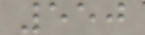550
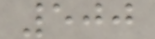500
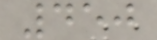450
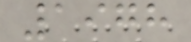1978
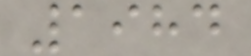1984
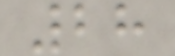28
